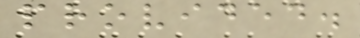provided.
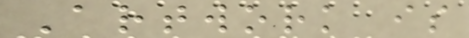Artwork is
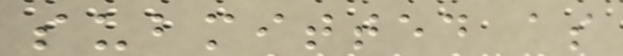submitted as
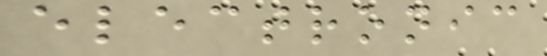electronic
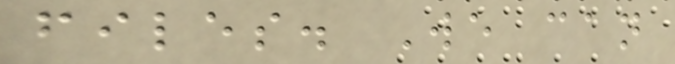files. We can
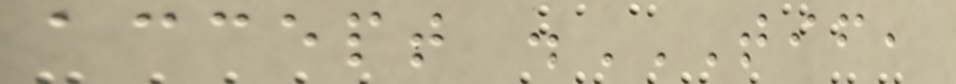accept .TIF,
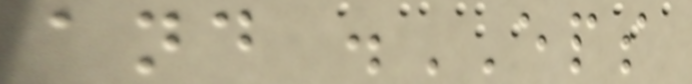and .EPS
